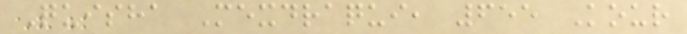Quisha Mexdraqui, 655 Kour
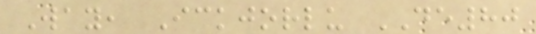Way, Ickjorlu DE80
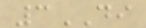3DI
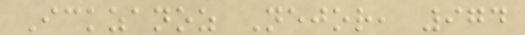Ickzanoz Nejor, 974
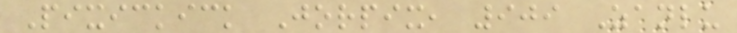Pixickick Jorpix, 909 Zanlu
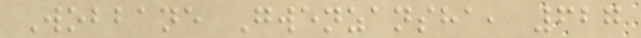Wobbane Gwenzansha, 627
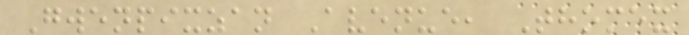Gwenpixzan Avenue, Thomex
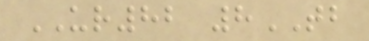UR82 8TB
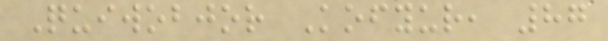Quiwobjor Kofyur, 87
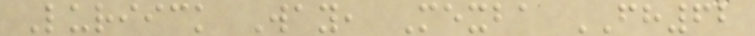Luriick Way, Mexba FH62
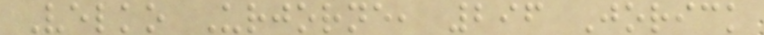Velko Urjorne, 296 Jorick
